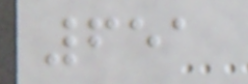651
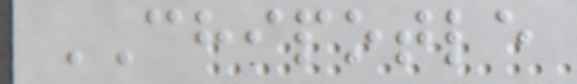CHIPOTLE
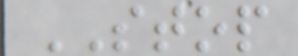STOP
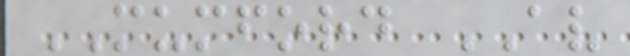MUMFORD AV
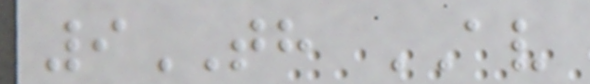9TH AV
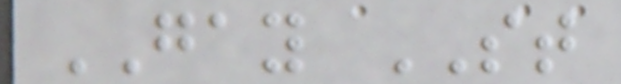GAY ST
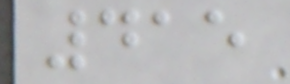415
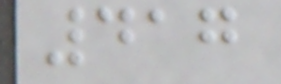417
